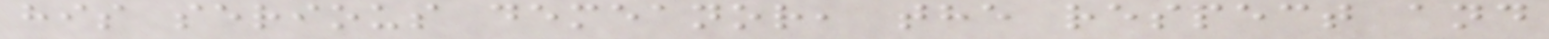his serious demeanor, the respect and
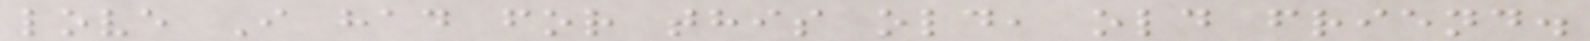love I had for this old, old friend.
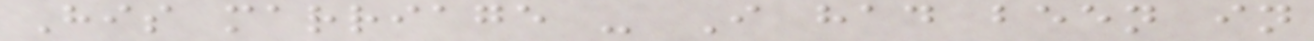His marriage - I had been in
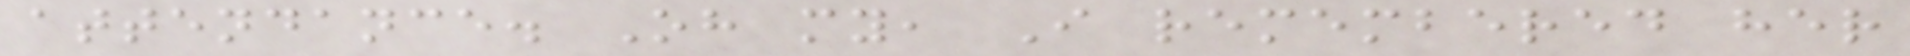attendance. Oh my, I remembered her
